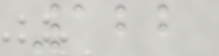122
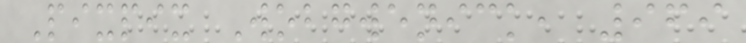Pixpix Wobgwenick, 969
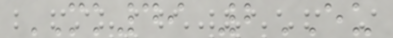MK49 2EU
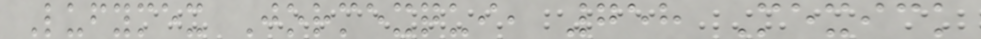Lufymex Jormexqui, 758 Mexick
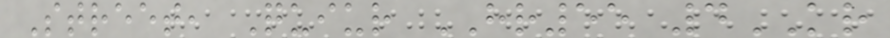Street, Quiur HR55 4KR
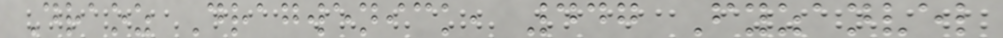Draoz Dragwenick, 447 Fyzanvel
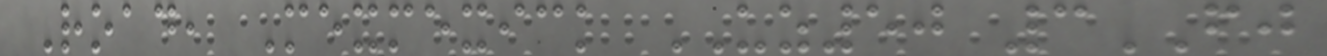Road, Mexmexick UZ50 3FJ
